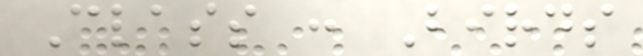Class : Birds
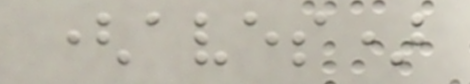(aves)
